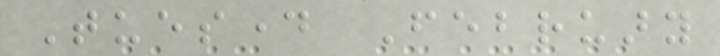Tuesday February
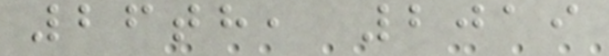26th, 2019
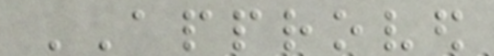APPROVED
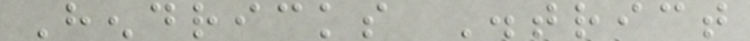Hendricks District
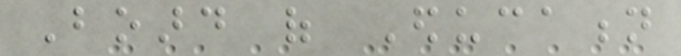Board of Education
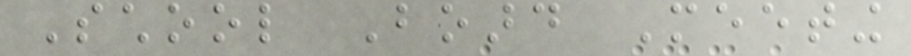School Board Meeting
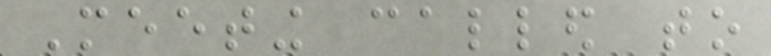Meeting called to
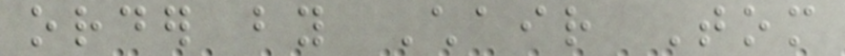order by Chair Tom
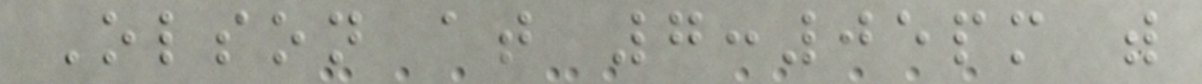Olson at 7:05pm with
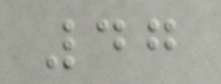47
